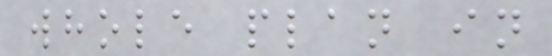whole plan in
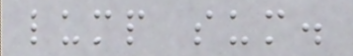lump sum.
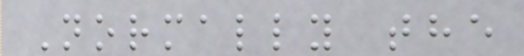Normally the
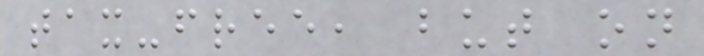tax-free, but on
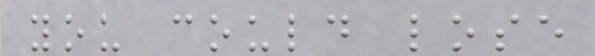you could lose
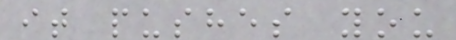it pushes you
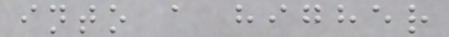into a higher
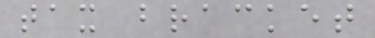tax bracket
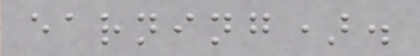earning).
